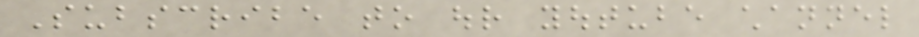Subscribe to our youtube channel
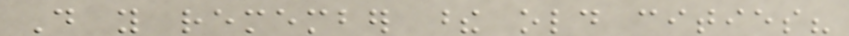Do you remember these old cities?
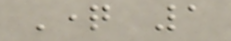Question 1
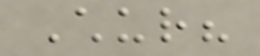Chur?
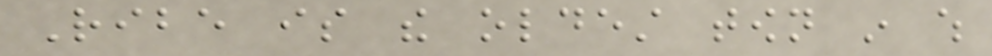Ribe is the oldest town in which
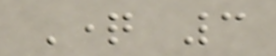Question 3
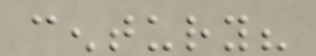century?
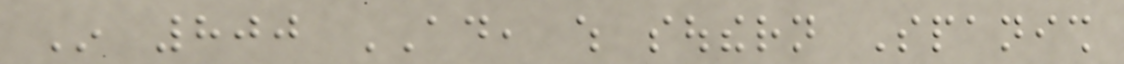In 800 AD, which southern Spanish
